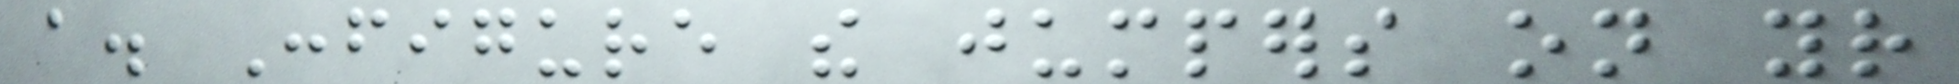a. Configure the jumpers on your
